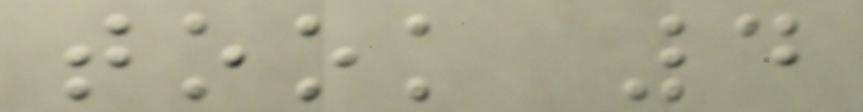took 4
